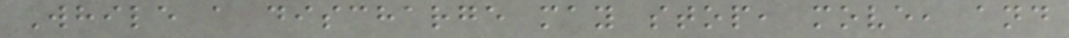While a discharge may stop, move, and
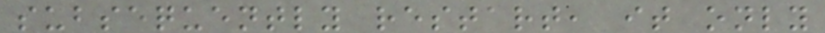subsequently restart, it only
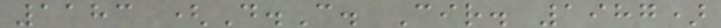1183 (D.C. Cir. 1987)
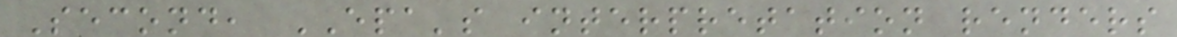Second, EPA's interpretation renders
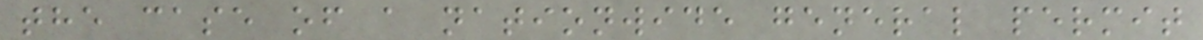the case of a nationwide general permit
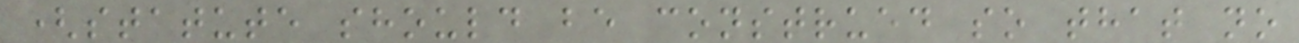(statute should be construed so that no
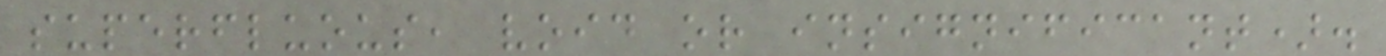superfluous, void or insignificant).
